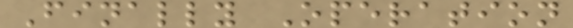Finally Operation
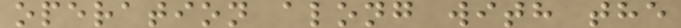operation along with the
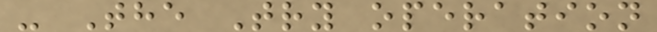- The Try operation
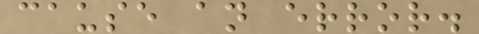cause an error.
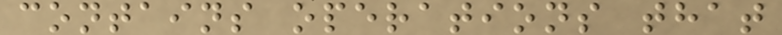contains operations that
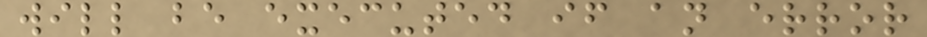will be executed if an error
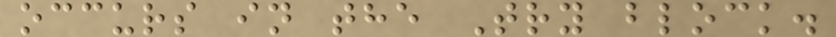occurs in the Try block.
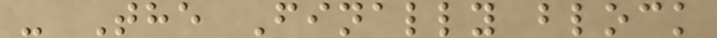- The Finally block
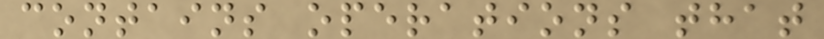contains operations that
